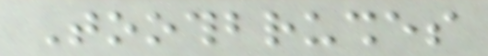Toothbrushes
